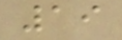19
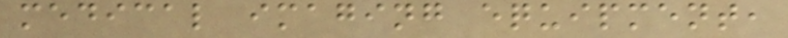medical imaging equipment,
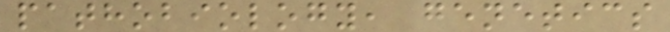pathobiology, genetics
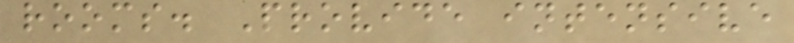rooms. Provide intensive
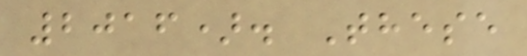2016). These
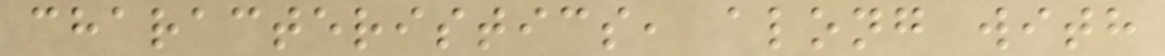characteristics, along with
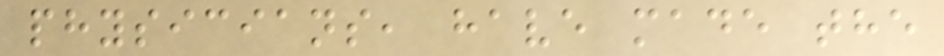physicians, have made the
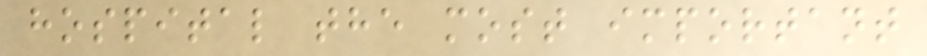hospital the most important
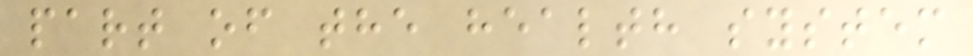part of the health system
